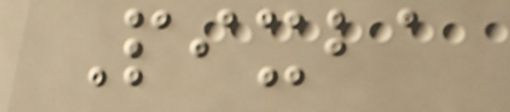Pixba
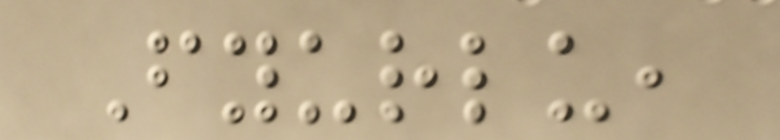Fyurlu,
